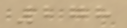278
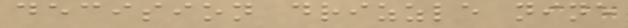decision drizzle nine
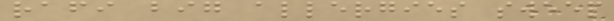rafi big allergies sweep
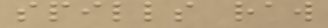spills raw
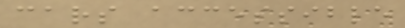cars accessible
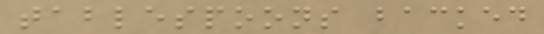tablespoons backed
